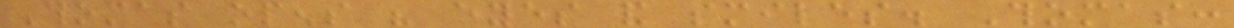Thomas opens his eyes and smiles. Thomas:
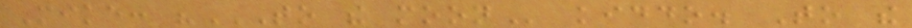Mike: "TO THE MOON kiddo. To the
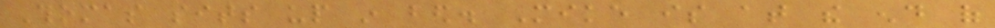Thomas sits up in bed. Mike is at the end of
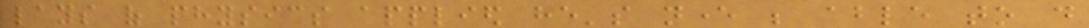lays of physics applied he's never be able to do
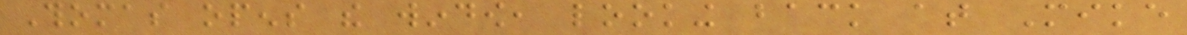Thomas opens the window, looking back at Mike
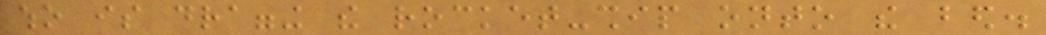who is dragging the rocket-ship onto the bed.
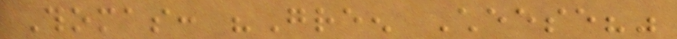Thomas: "Green Cheese?"
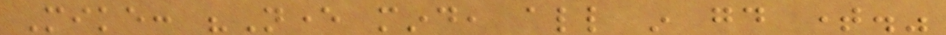Mike: "Never mind, all in good time."
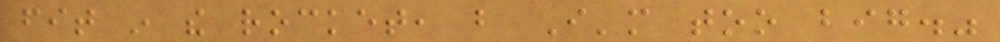fit in the rocket, but I'm too big."
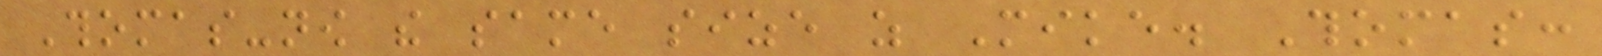Thomas-now the same size as Mike. Thomas:
